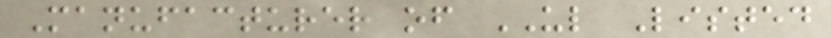Manufacturer of UL Listed
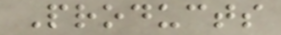Products
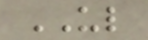UL
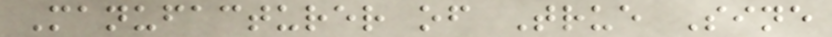Manufacturer of True Sine
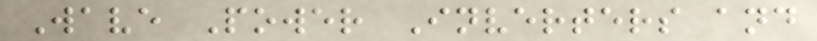Wave Power Inverters and
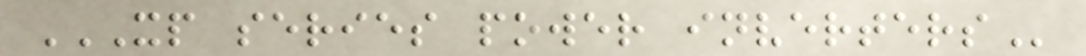XP SERIES POWER INVERTERS
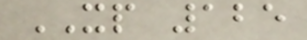XP 125
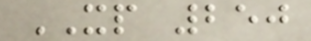XP 250
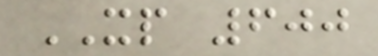XP 600
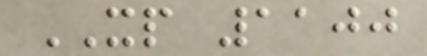XP 1100
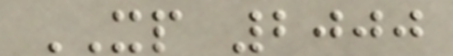XP 2000
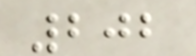202
